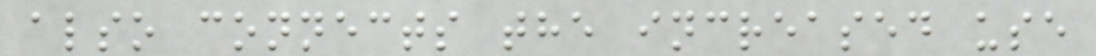also connects the increased use
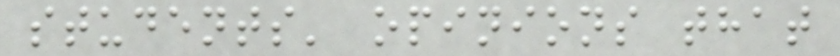students' opinions that
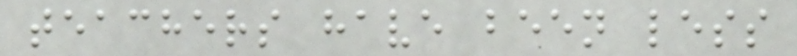teachers have been less
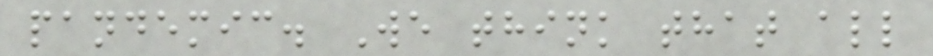pandemic. We think that all
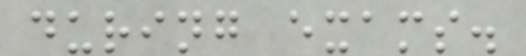during exams.
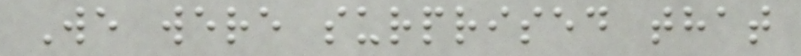We were surprised that
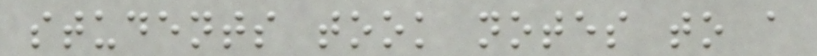students took notes to a
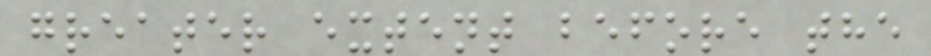greater extent before the
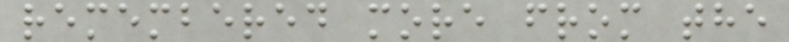remembered more from the
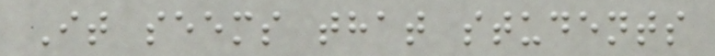It seems that students
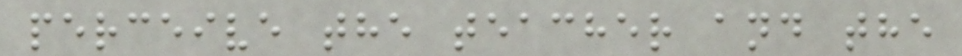perceive the teacher and the
